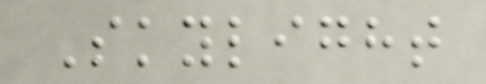Skylight
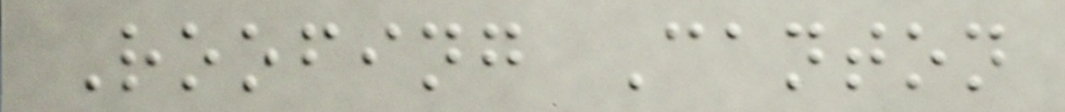Roofing Canton
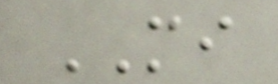MI
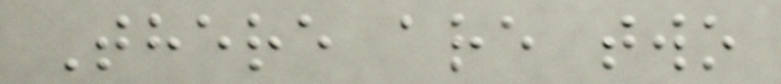There are two
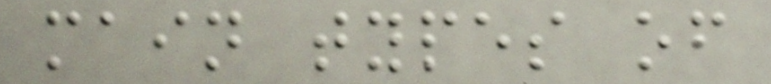main types of
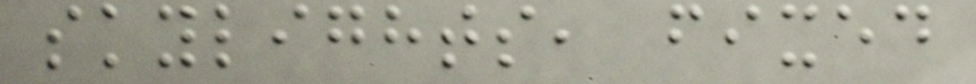skylights, fixed
